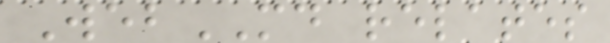WebMD relates
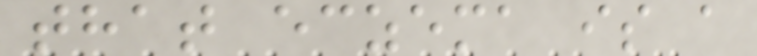that eczema is a
